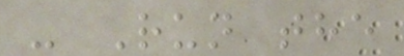- Run the
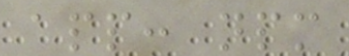app: npm
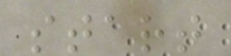start
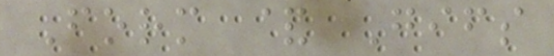Form & Gifs
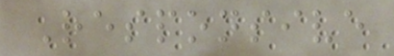Responsive
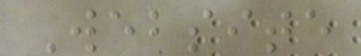Website
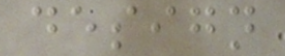design
